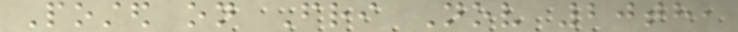Posted on Fri Nov 20th,
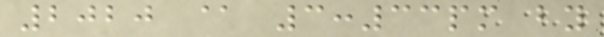2020 @ 3:33pm by
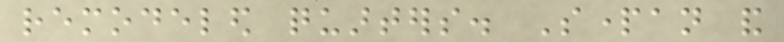remodeled quarters. Spartan and
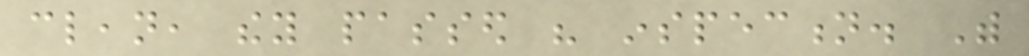clean, they passed his inspection. With
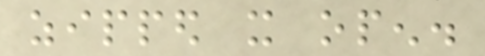zipped it open.
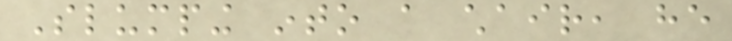Slumping into a chair, he
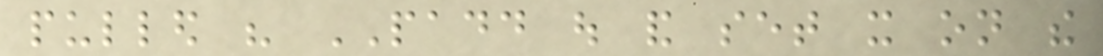pulled his PADD out and set it on the
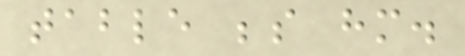table beside him.
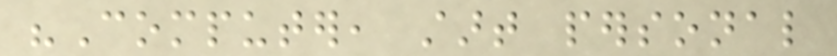"Computer, start personal
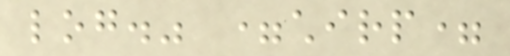log." =chirp=
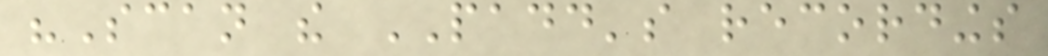"Scan the PADD's recordings
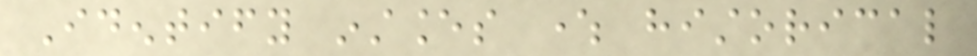Identify instances where historical
